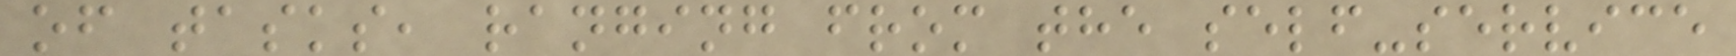of tasks, ranging from the self-service
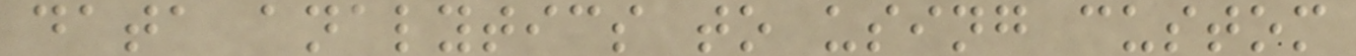data analytics to using custom
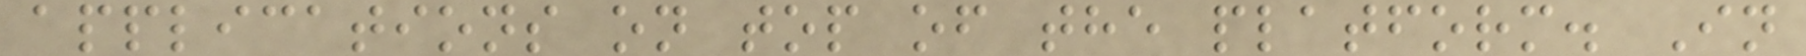applications on top of the platform. In
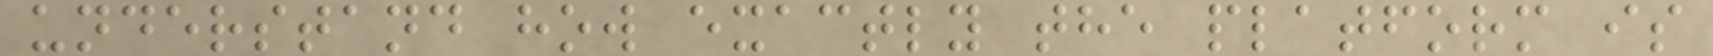understand how exactly the platform is
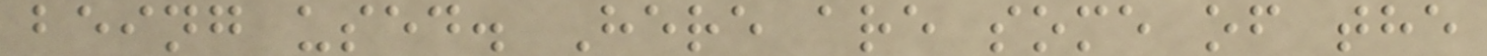being used. Here are some of the
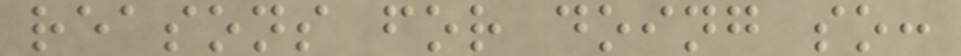reasons for doing so:
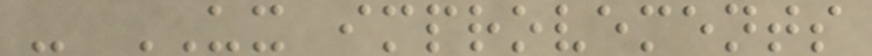- UX improvements
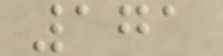171
